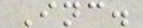Inc.
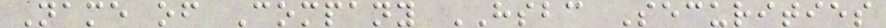Name of Company HSBC Securities
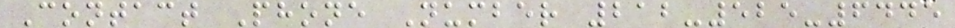Contact Phone Number 212-525-6445
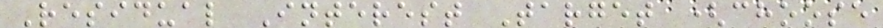Residual Interest Target (choose
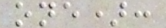one):
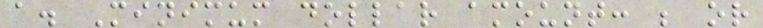a. Minimum dollar amount: ; or
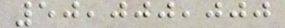50,000,000
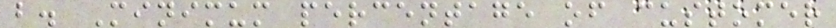b. Minimum percentage of customer
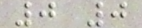0 0
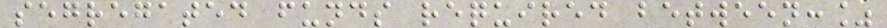segregated funds required between:%
